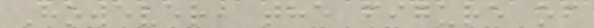However, the figure of
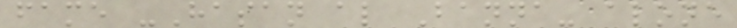fame -Hasan al Banna- alone
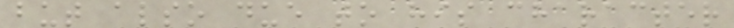but also due to his character
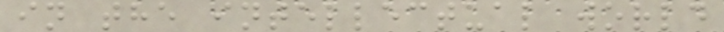in the intellectual world
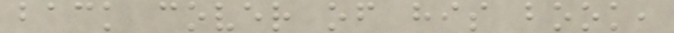back cover of his book,
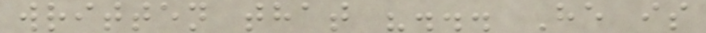written that "... He is
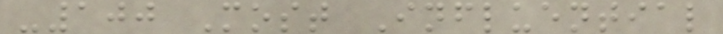-100 Most Influential
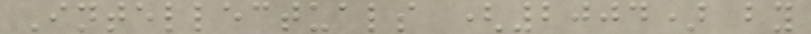Intellectuals (2004) by
